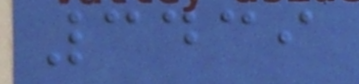3439
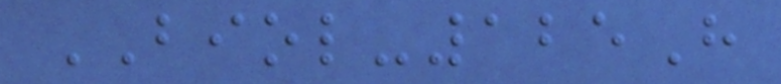BIOL-125H
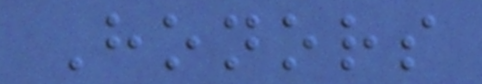Honors
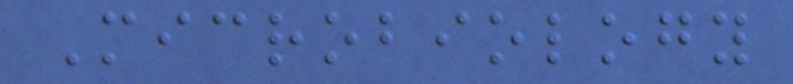Microbiology
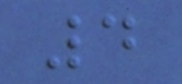4
